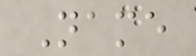Name
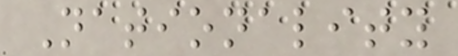Nationality
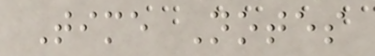Time Notes
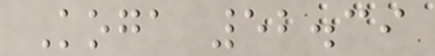Koga 52.39
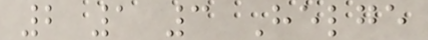2 1 3 Helge
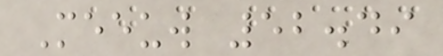Meeuw 52.49
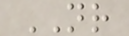NR
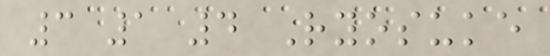3 1 4 Ryosuke
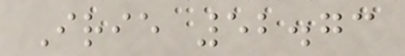Irie 52.73
